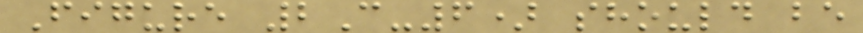Figure 2C-6) should be
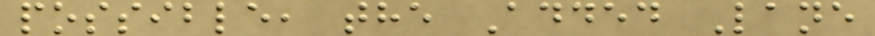possible, the Added Lane
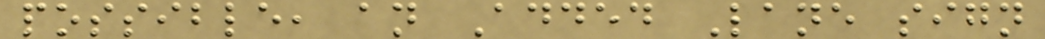possible, an Added Lane sign
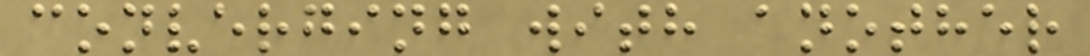converging with another
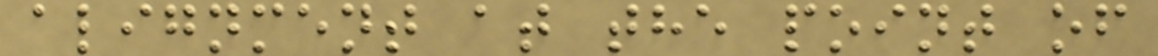alignment at the point of
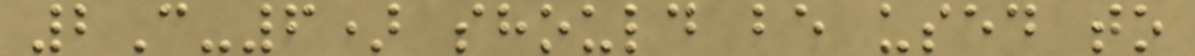2C-6) should be used to
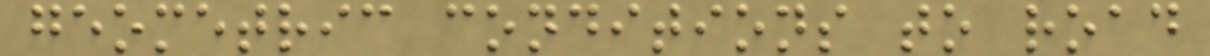geometric conditions to road
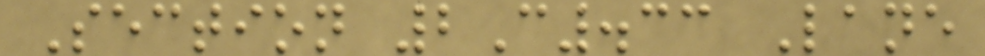Section 2C.33 Lane
